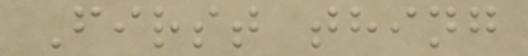First thing
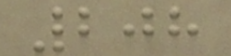208
